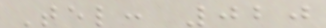Tel: 020
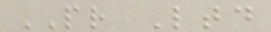PR Ltd
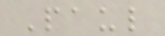Paul
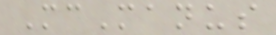McManus
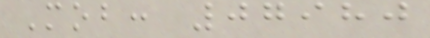Mob: 07980
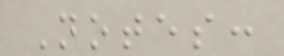Notes:
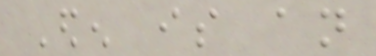Eden is an
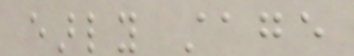early stage
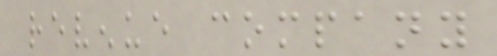revenue company
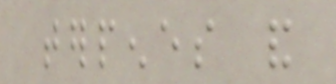terpenes and
